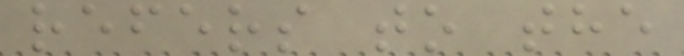refers to the
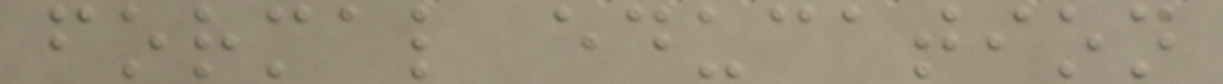formal education
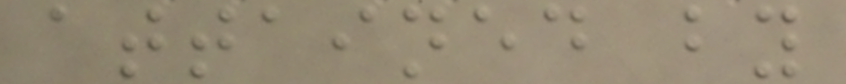attained by
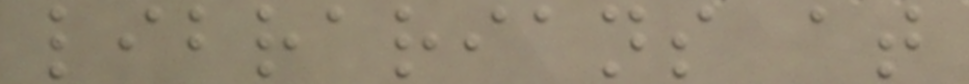librarians at
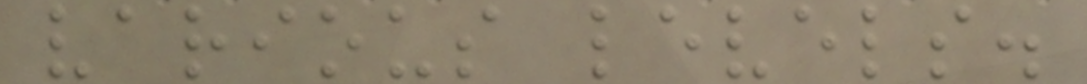various levels.
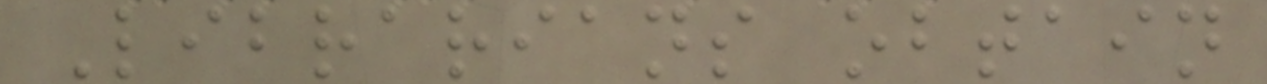Librarians obtain
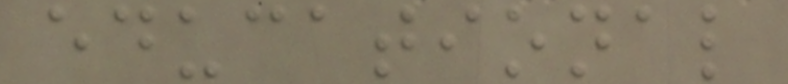educational
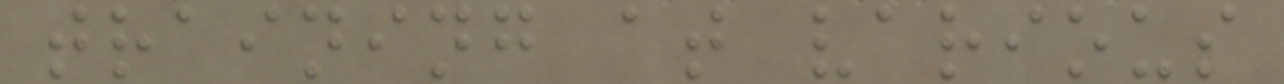training at various
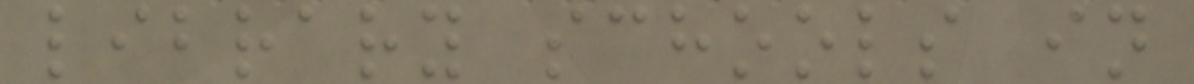library schools in
